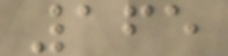165
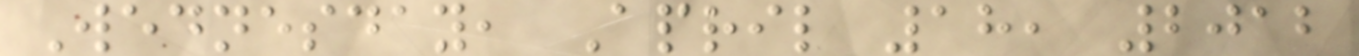Wednesday, April 18, 2012
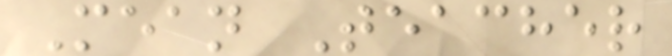Mean Teacher
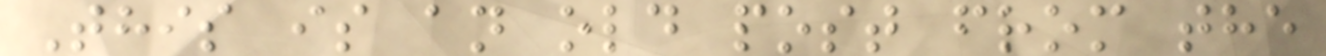This is an old post from the
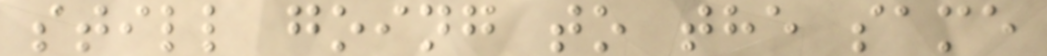still going to the same
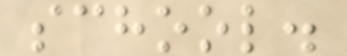school.
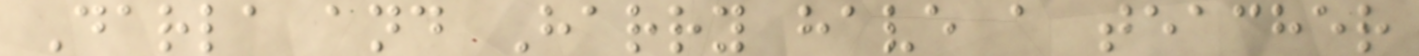Darla and Harry have a teacher
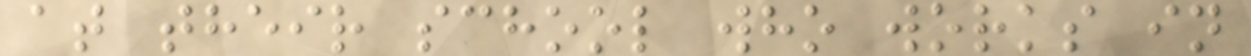at their school who works in
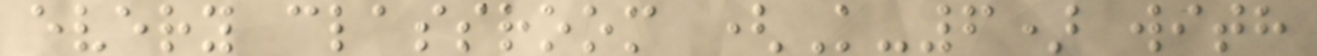every classroom (K-6) with
